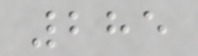285
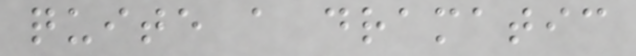quite a dramatic
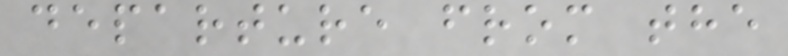departure from the
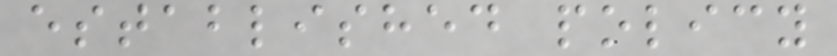established policy
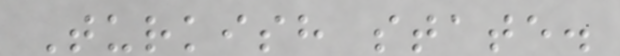Turkish state.
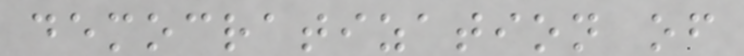democratization of
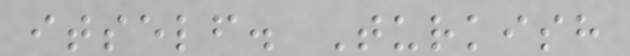itself. Turkish
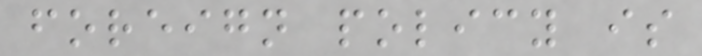foreign policy is
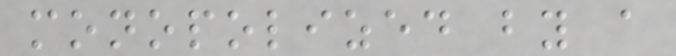monopolized by a
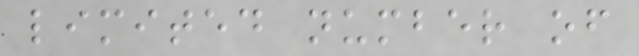limited number of
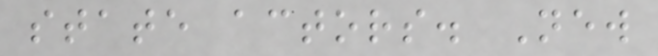state actors. New
